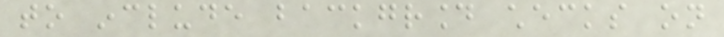to include background checks on
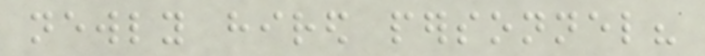newly hired personnel?
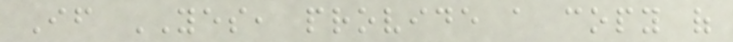If YES, provide a copy of
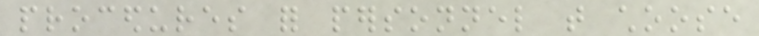procedures for personnel that choose
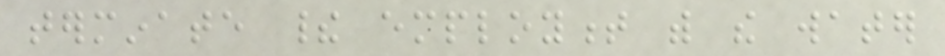terminate their employment with the water
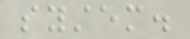system.
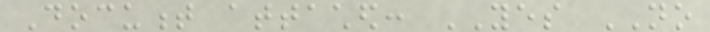Document attached: YES NO
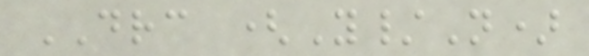DRC (Y/N)
